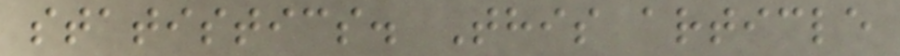statistics. This article
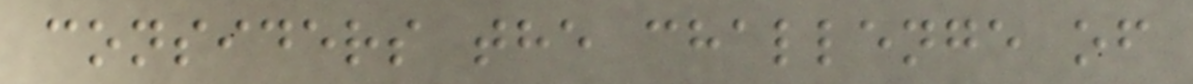considers the challenge of
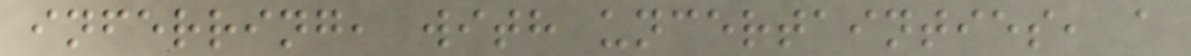inferring, with uncertainties, a
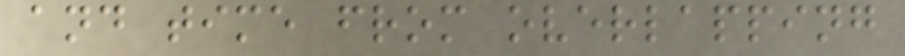and time from overlapping
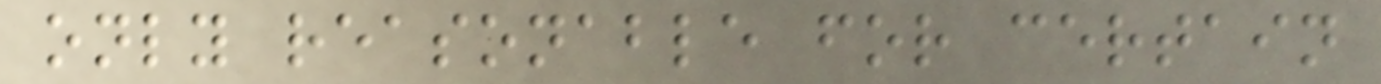only reasonable for certain
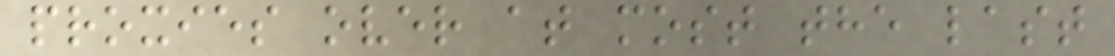proxies over at most the last
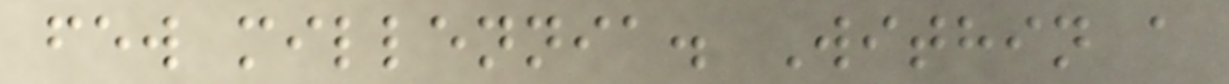few millennia. Within a
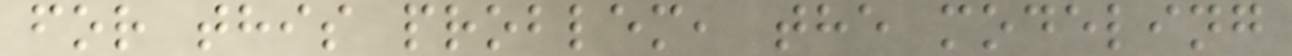for this problem, the modeling
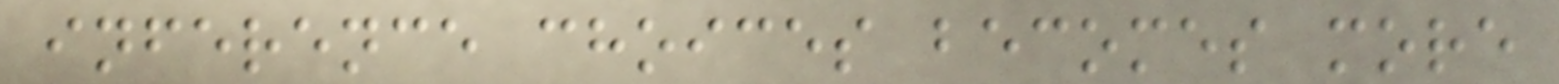inference choices becomes more
